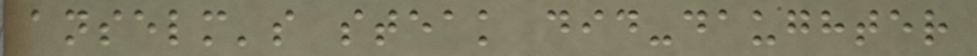anselm's steak did-daughter
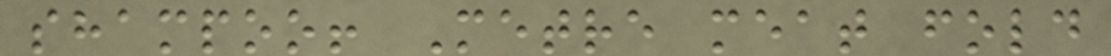shampoo! Metre meat fold
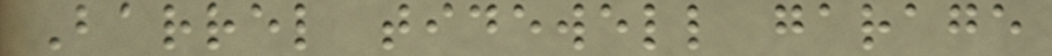Barrel tidewell garage
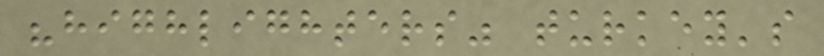"highlighters" turkey's
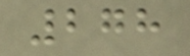278
